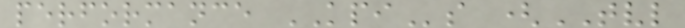performance KPIs (TVL
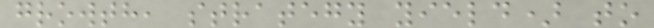growth, strategy yield) to
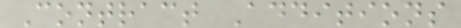Contract Additions
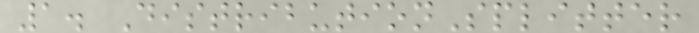1. DistributionSplitter
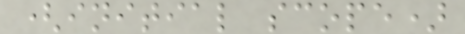(initial scope)
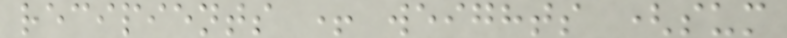recipients + weights (sum
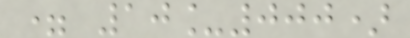= 10_000)
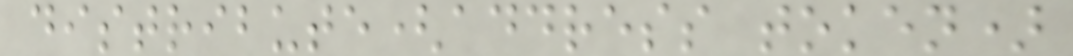distribute(address token)
